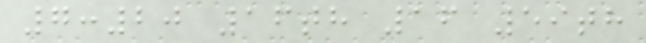7:20 16th 16 59th
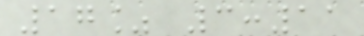17% 3:11
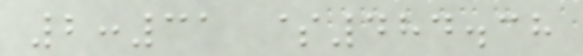2:31 $484.38
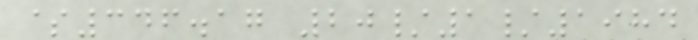$346.17 20/1/1984
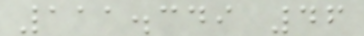111.349 46
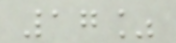17%
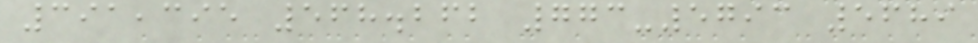391,395 568.262 773-5793 5689
